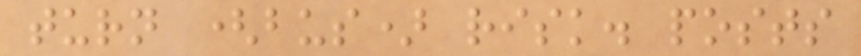turn (bus) risk. posts
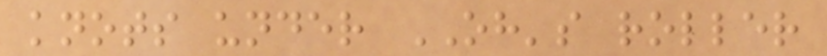knots under OH's roller
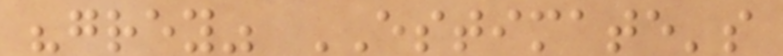"grey" ESTIMATE's
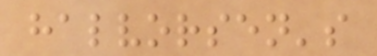halvorsen's
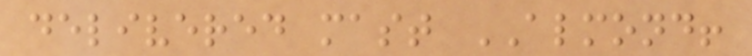delivered mast ALMOND!
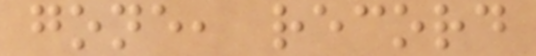gone, record
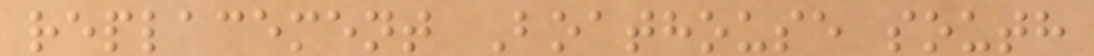replacement Boathouse south
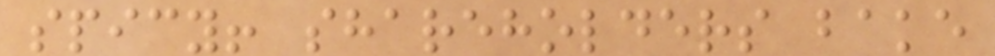spicy! shareholders bake
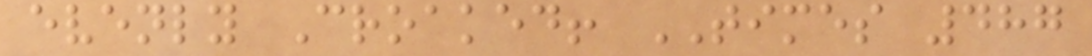evenly Croaked! TIMES 487
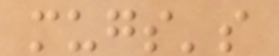mugs's
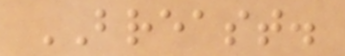BREAST.
